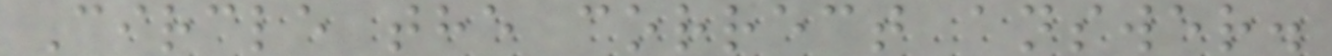Circle the correct answer.
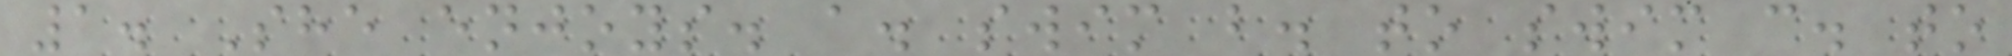1. She enjoys. a. swim b. to swim c. to
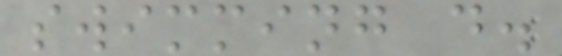swimming d.
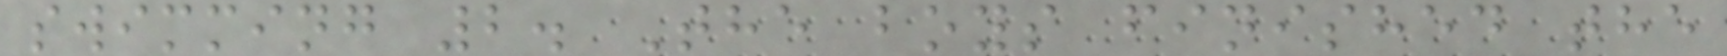swimming 2. The boys finished the
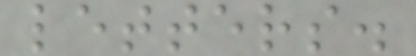letters.
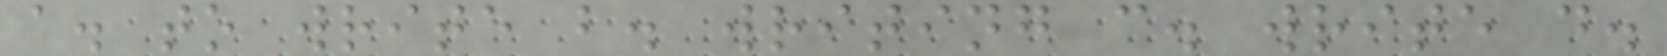a. to write b. writing c. write d.
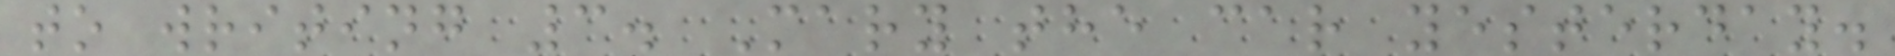to writing 3. Mary the car yesterday.
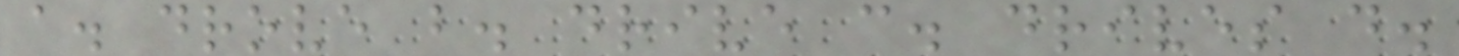a. drove b. drive c. drives d.
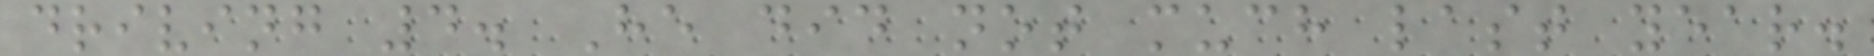driving 4. He did not much last year.
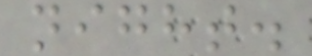night.
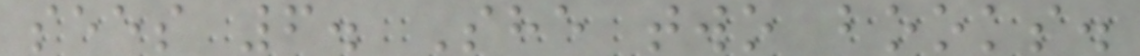sees 6. She two books.
